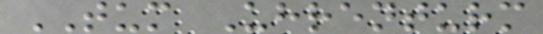TUM Uhrenturm
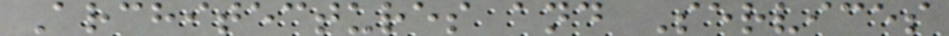Architectures and Services
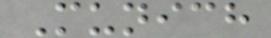Munich
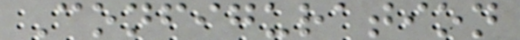Configuration
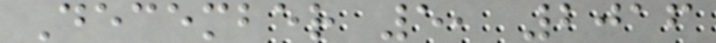December 5, 2016
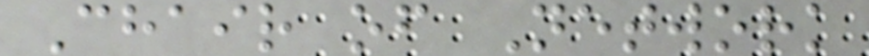Chair of Network
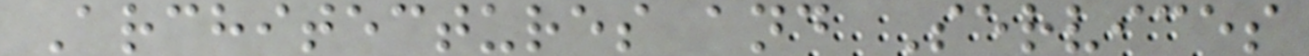Architectures and Services
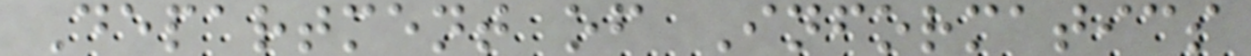Department of Informatics
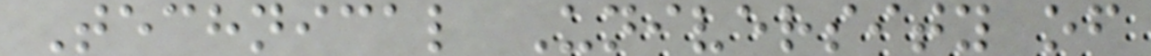Technical University of
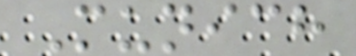Munich
